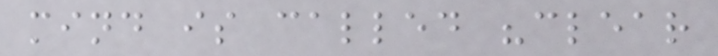mind is called "clear
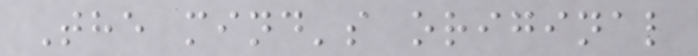The mind's original
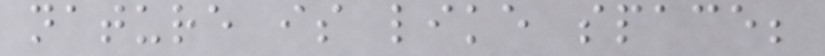nature is like space;
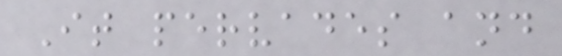It pervades and
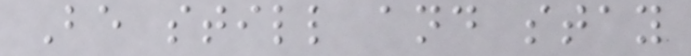Be still and stay
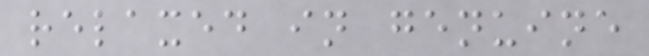relaxed in genuine
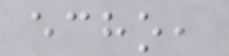echo,
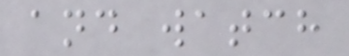and watch
